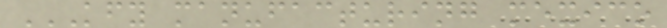KFY MANUFACTURING MEXICO
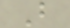B
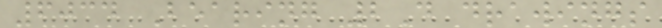6034 Bearing 2D drawings
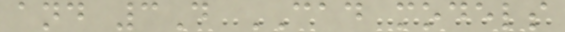and 3D CAD models
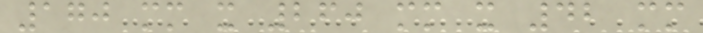170 mm x 260 mm x 42 mm
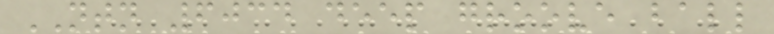NTN 6034 deep groove ball
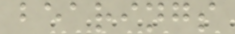bearings
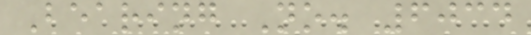Bearing No. 6034
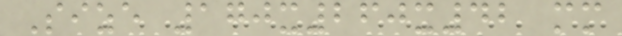Size 170x260x42 mm
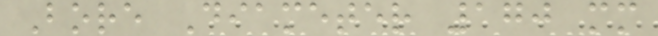Bore Diameter 170 mm
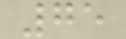75
